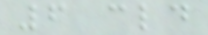6 cld
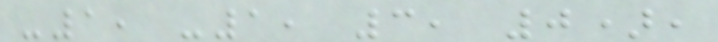-1, -1, 3, 0),
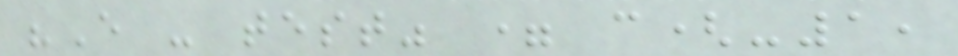"E - test" = c(-1,
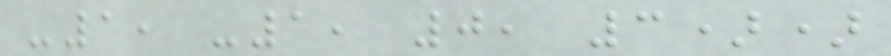-1, -1, 0, 3))
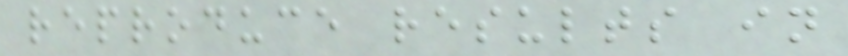reproduce results in
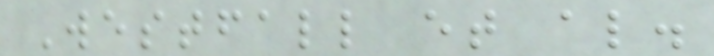Westfall et al.
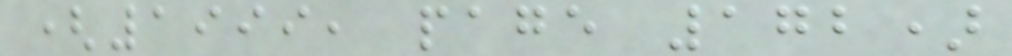(1999, page 172)
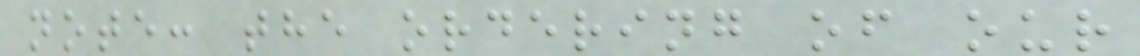note: the ordering of our
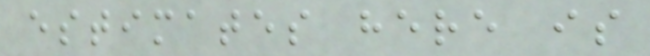estimates here is
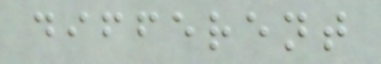different
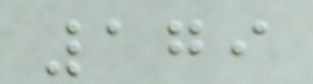179
